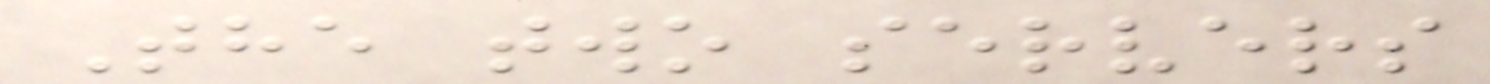The two servers
